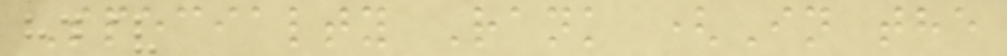Specialty Rank (In the
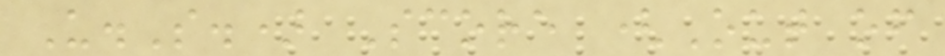U.S.) Score (Out of
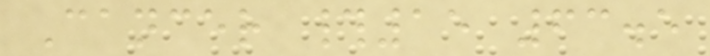Cancer #15 63.5
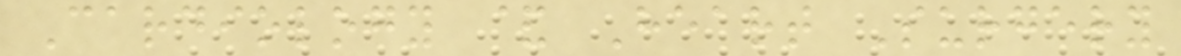Cardiology & Heart Surgery
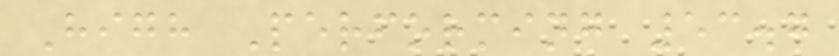High Performing 53.7
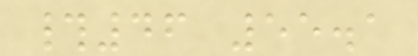#46 55.1
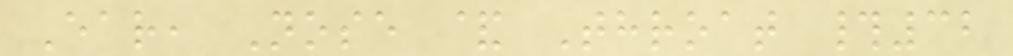Ear, Nose & Throat #32
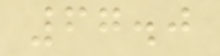67.0
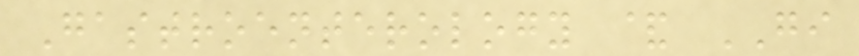Gastroenterology & GI
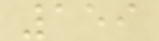159
